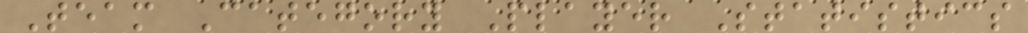Team Category Player Statistics
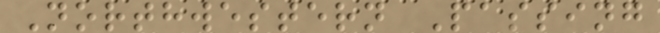Northwestern Passing
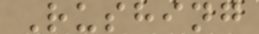Rushing
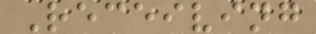Receiving
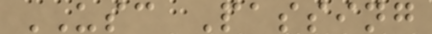USC Passing
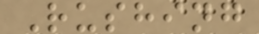Rushing
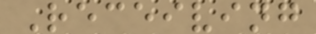Receiving
